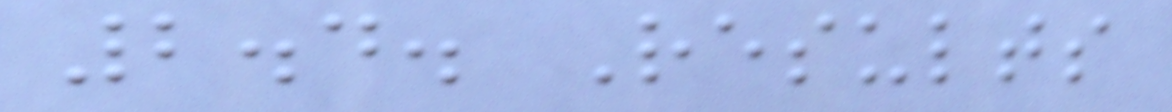2.4. Results
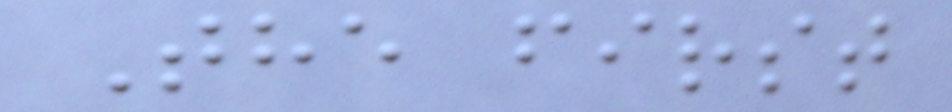The first
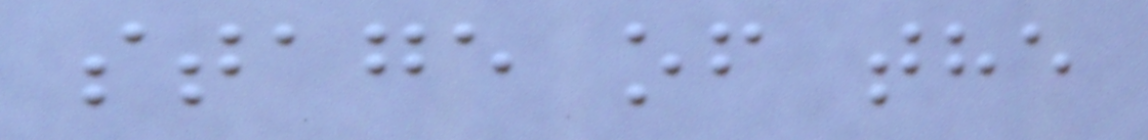stage of the
